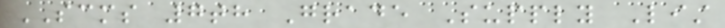SCMS 7th Grade Supply List
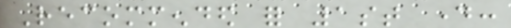Recommended for 1st day:
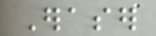Eraser
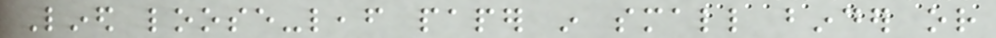Lined loose-leaf paper in small binder or
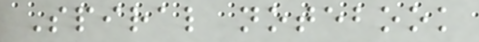Spiral notebook
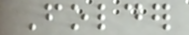Folder
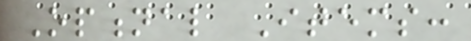Optional Items:
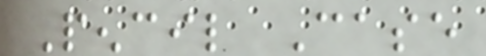Pencil Case
